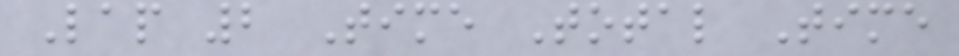Lap 2 Time Total Time
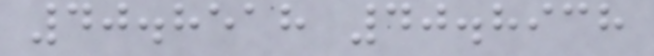40.8518 40.8938
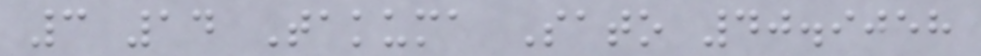3 14 Takuma Sato 40.9058
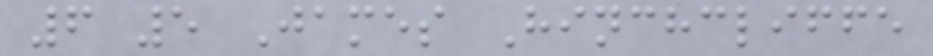6 5 James Hinchcliffe
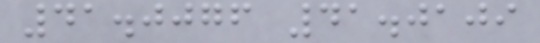41.0076 41.0109
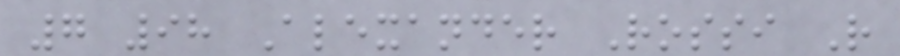7 98 Alexander Rossi R
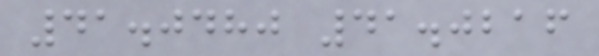41.0480 41.0216
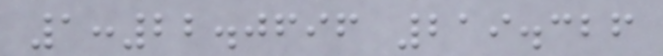1:22.0696 219.326
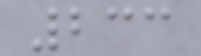233
